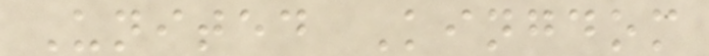United Kingdom
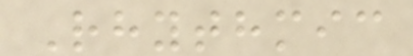Rhythmic
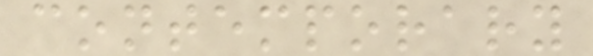contemporary
